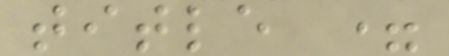title =
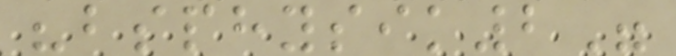"bsphysik2"
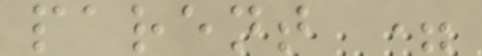parent =
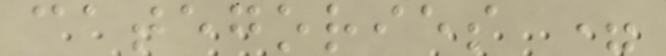categories =
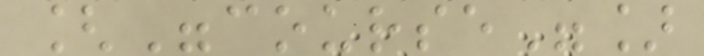["course"]
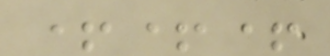+++
